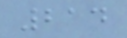214
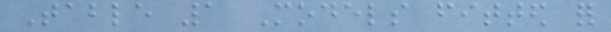Table 1 Models fitted for
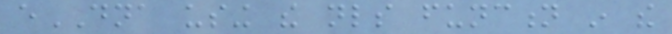eDNA using the nls function in the
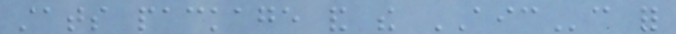stats package and the AICc for
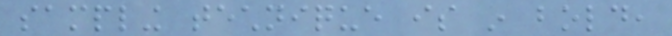sampling technique is in bold,
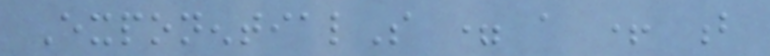ExponentialS = a + b
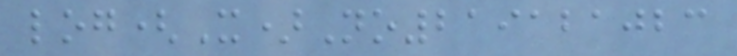log(X)No219121023
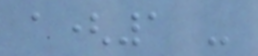a(1 -
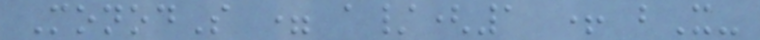MonodS = a/(1 + bX-
